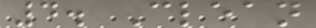4. Clean
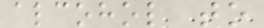alcohol to
